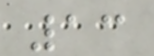13
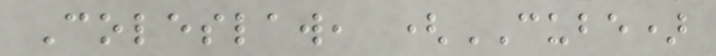Coleslaw, (CUBE)
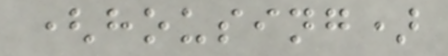(housing)
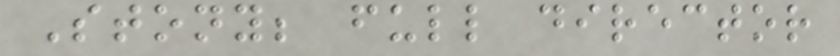Stony; full director
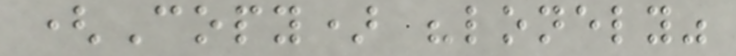(Copy) "lonely"
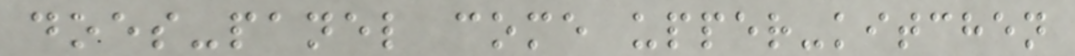does-panel come upper-kitchen
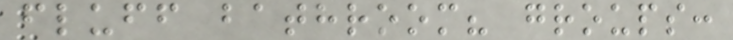fluff bathroom? groups:
